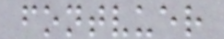fontvuer
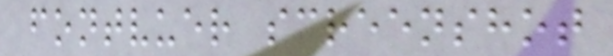fontvuer screenshot
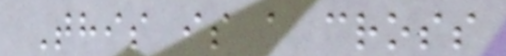This is a cross
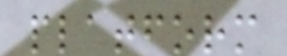platform
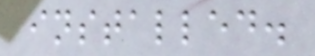installed.
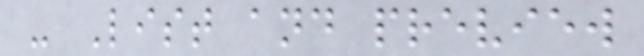- List and preview
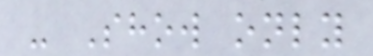- Show only
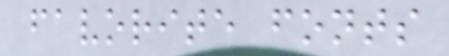favorite fonts
